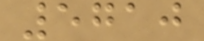5710
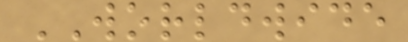WORLDWIDE
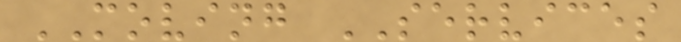MOVING SERVICES
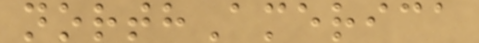northAmerica
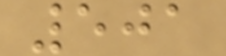501
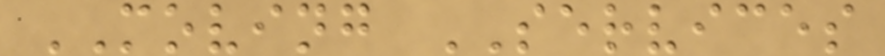MOVING SERVICES
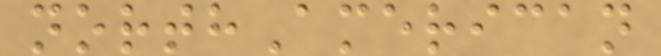northAmerican
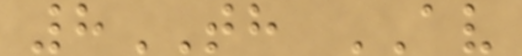8TH AV
